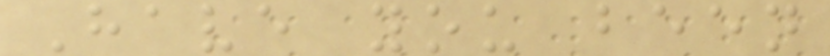Have you been
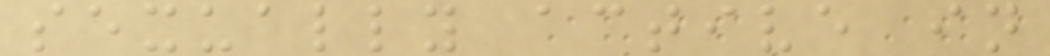sexually active in
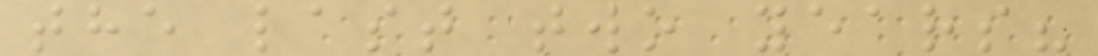the last two years?
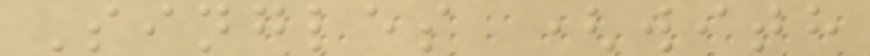Singles (with
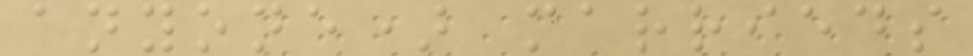anyone) marrieds
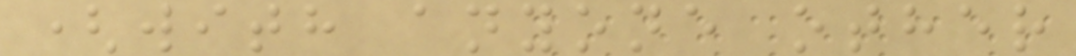(with anyone other
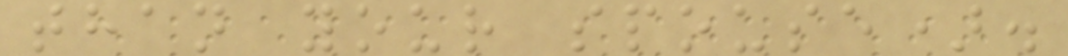than your spouse).
